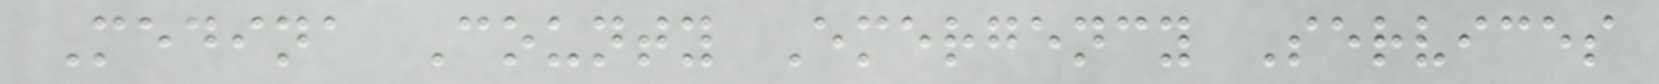Medina County Emergency Services
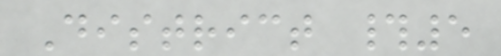District #5
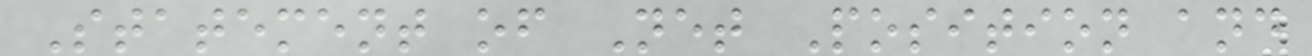Statement of Net Position and
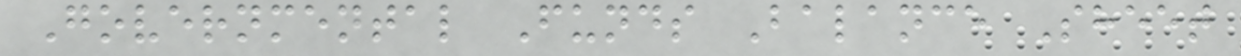Governmental Funds Balance Sheet
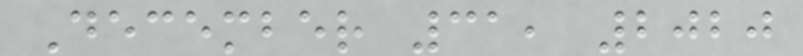December 31, 2020
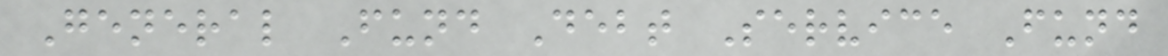General Fund Debt Service Fund
